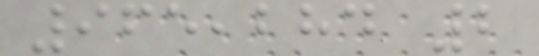965,284 2
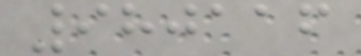980116
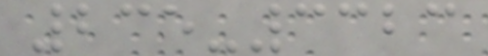235-3323
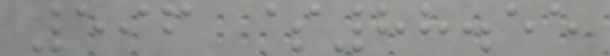596 $88.55
